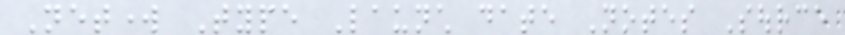Network Type Launch date Notes Source
